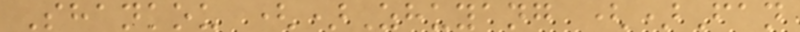Shankou ()Zhuyang ()Fan
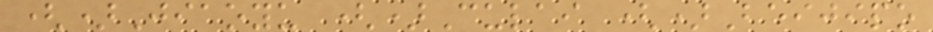()Jiaoyu ()Culai ()Beijipo
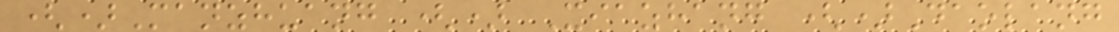()Manzhuang () Xiazhang ()Daolang
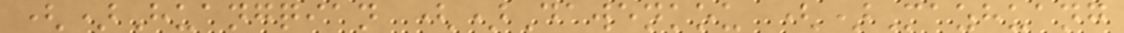()Huangqian ()Dawenkou ()Mazhuang
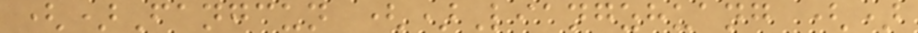()Fangcun ()Liangzhuang ()
